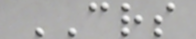CRS
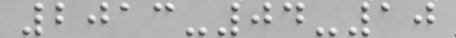2013-04-10
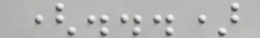(...)
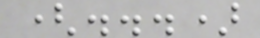(...)
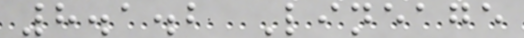8.1.2 Lineage
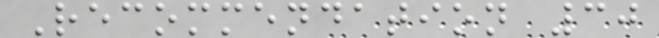Recommendation 30
